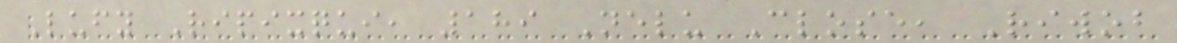Lufy Ripixqui, 189 Nelu Close, Riwob
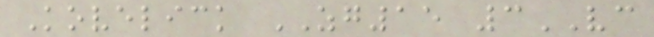Kovelick ZG15 3VC
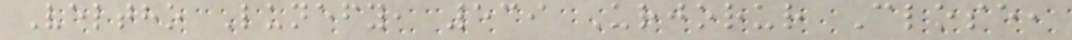Veltho Lunefy, 539 Urjorur Close,
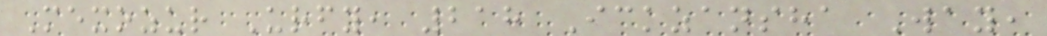Mexozur Urfy, 218 Ickzansha Way,
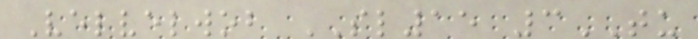Velvelwob SL15 3TU
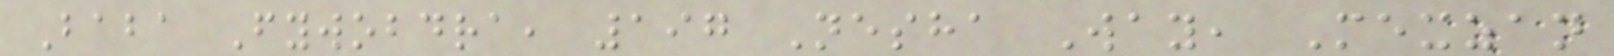Baba Fywobdra, 197 Nesha Way, Mexzan
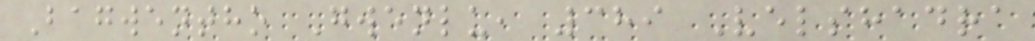Bagwentho Gwenlu, 389 Velshadra
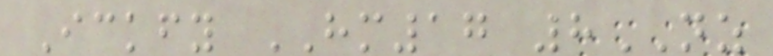Ickfy HM17 8NZ
